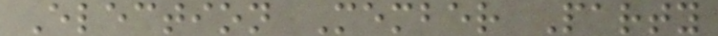Election Member Party
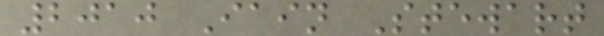2010 Iain Stewart
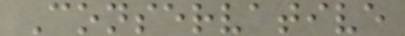Conservative
